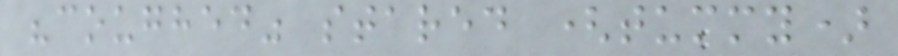"coughed" stared (tummy)
